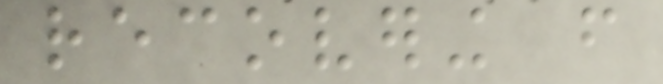recovering from
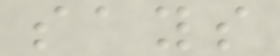says
